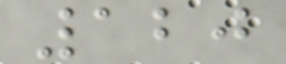120
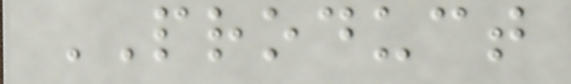PRODUCT
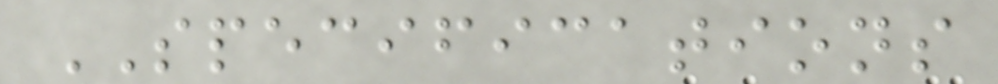SPECIFICATIONS
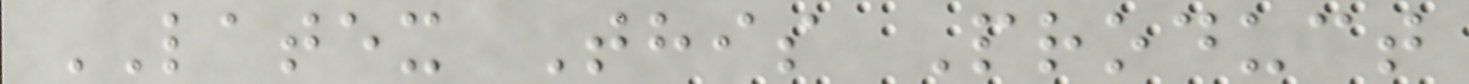LATEX This Product
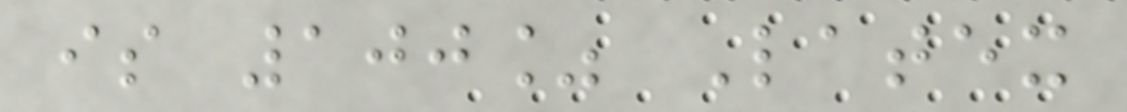is 100% Latex
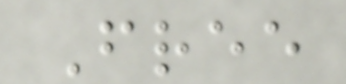Free
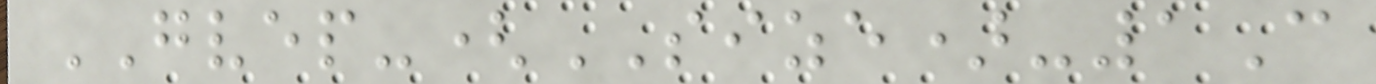GVEP-(SIZE)-1C
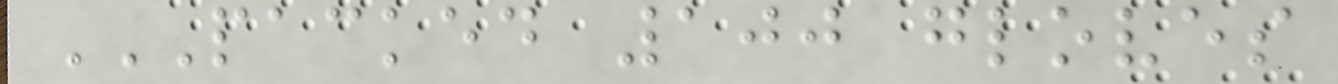PACKED 100 GLOVES
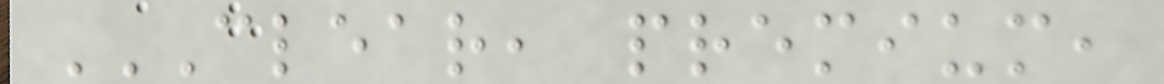CLEAR, PREMIUM,
